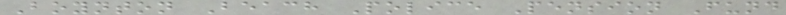Boynton Beach Police Pension Fund
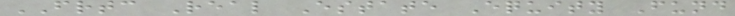FRTC Real Estate Equity Fund
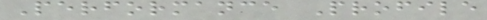Performance Profile
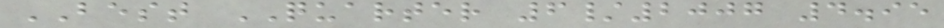BEST QUARTER 6/2007 4.95
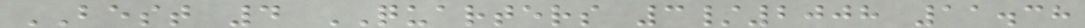BEST 4 QUARTERS 3/2008 11.38
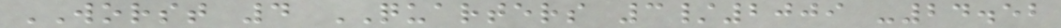WORST 4 QUARTERS 3/2009 -24.52
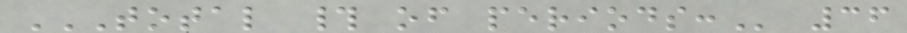TOTAL # OF PERIODS: 36
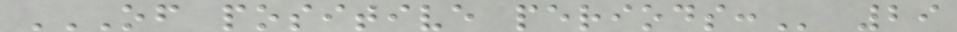OF POSITIVE PERIODS: 29
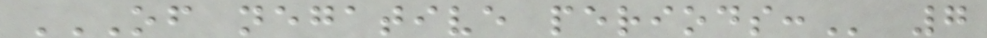OF NEGATIVE PERIODS: 7
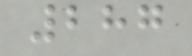287
